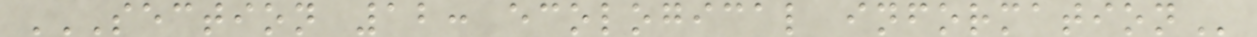SECTION 12: ECOLOGICAL INFORMATION
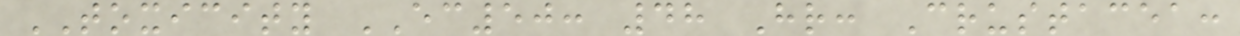TOXICITY EC50: 48 Hr: Crustacea:
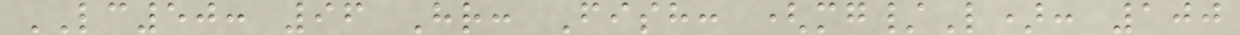LC50: 96 Hr: Fish: (mg/L): 100
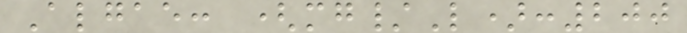Algae: (mg/L):200
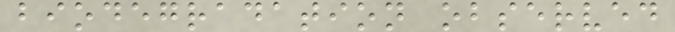biodegradation observed
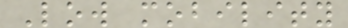Low mobility
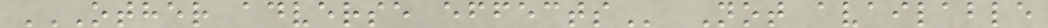OTHER ADVERSE EFFECTS Not available
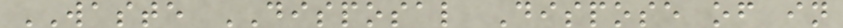WASTE DISPOSAL Dispose of in
